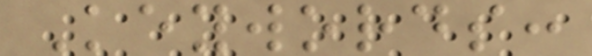Keywords:
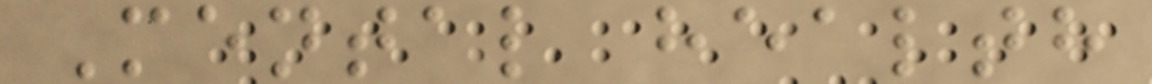Mental health
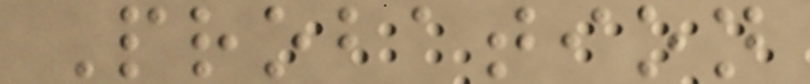Probation
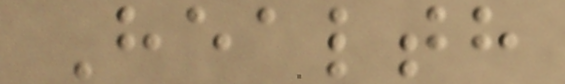Health
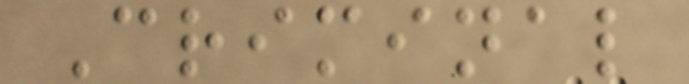Criminal
